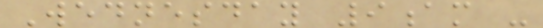Wednesday 9am -
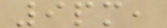9pm,
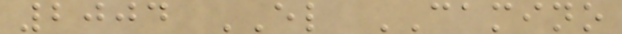2004 EL CAMINO
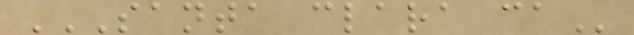SANTA CLARA CA
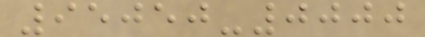95050-0000
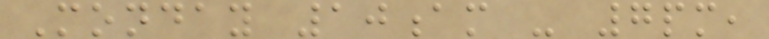Monday 10am - 7pm,
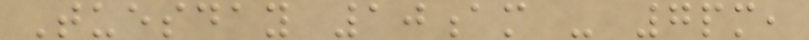Tuesday 10am - 7pm,
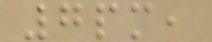7pm,
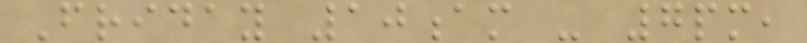Friday 10am - 7pm,
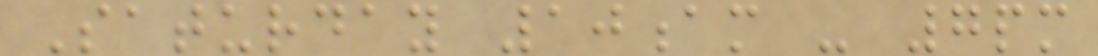Saturday 10am - 7pm
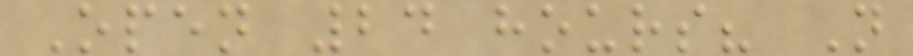Open 24 hours? N
